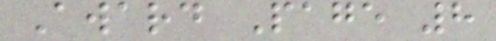Award Page 8
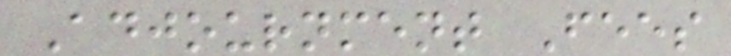Adjournment Fees
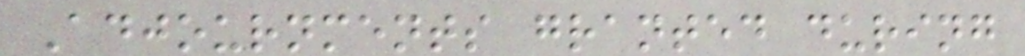Adjournments granted during
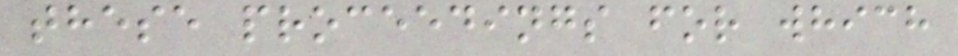these proceedings for which
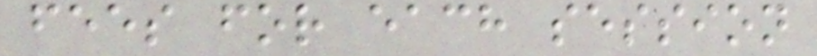fees for each session
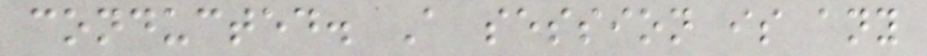conducted. A session is any
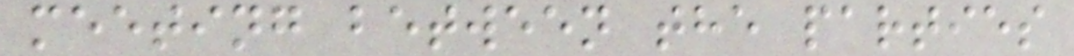meeting between the parties
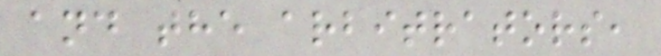and the arbitrators,
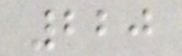220
